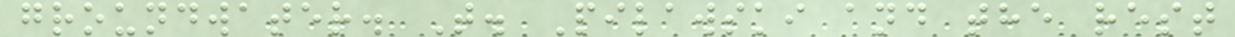groundwater. T. Pilawski and the rest
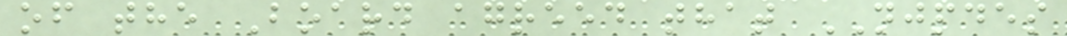of the Board agreed that NJPDES
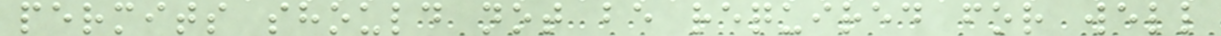permits should not be required for well
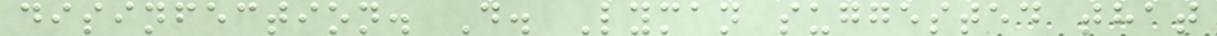disinfection. D. Lyman suggested that
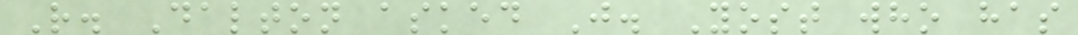R. Dalton asked J. Yost who has
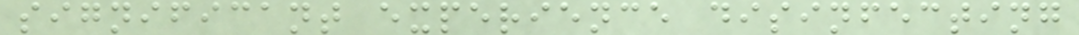significant experience disinfecting
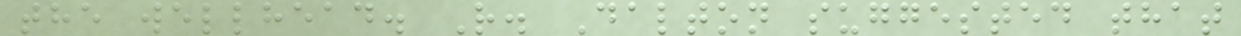the wellhead. R. Dalton suggested that
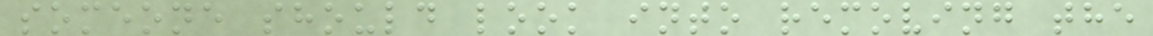someone should look into removing the
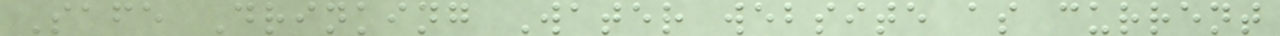Safe Drinking Water website as current
